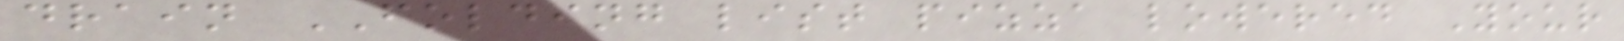drain FOLDING list pizza lowered Your
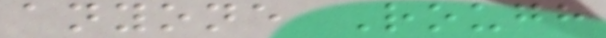anyone Rough
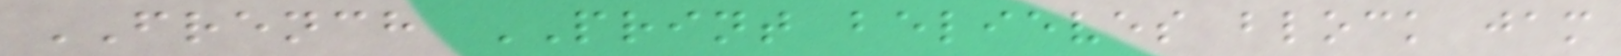FRENCH PRINT believes block jam
